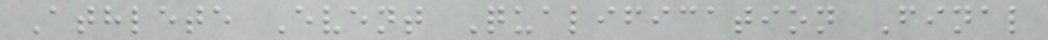Athlete Event Qualification Final
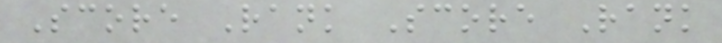Score Rank Score Rank
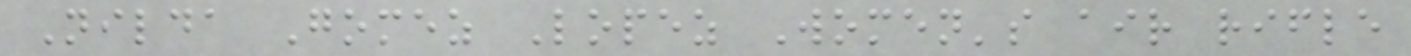Nilda Gomez Lopez Women's air rifle
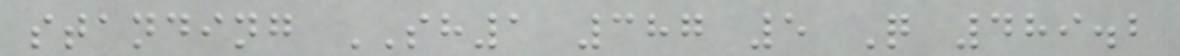standing SH1 387 5 Q 489.2
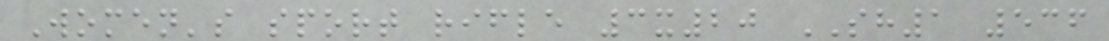Women's sport rifle 3x20 SH1 536
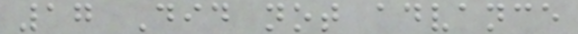17 Did not advance
